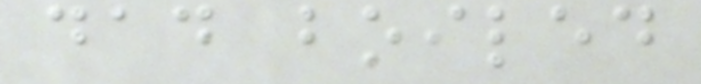dad boiled
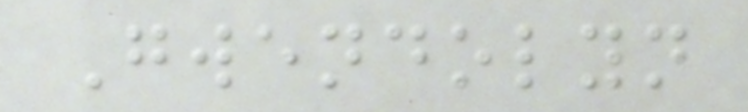Gwendolyn
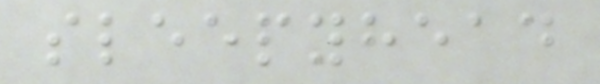sleepyhead
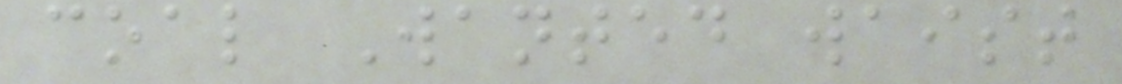coal Wanted waist
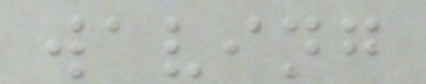waving
